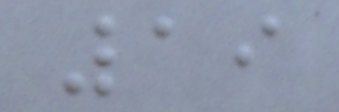19
